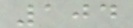104
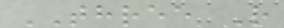THREE R
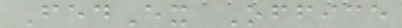FedEx Office
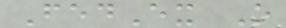FedEx O
